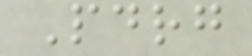Pdrg
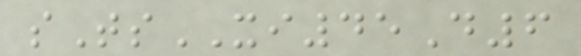sTsXI45D6
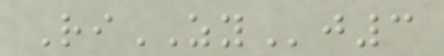RiZYj3
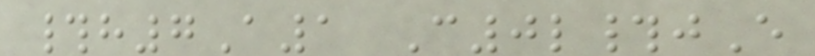#h7A1 C0l#jE
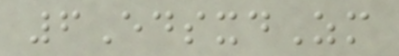6EdsxdZm
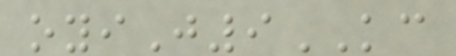oyiJ9KC
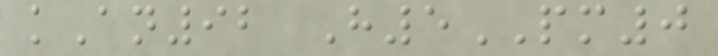kAn92 H5PM0
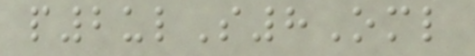p2ulS8Oml
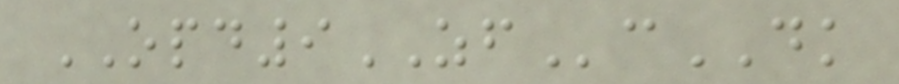OPD9ZFcDK
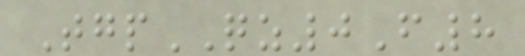TgpQZ0F8
